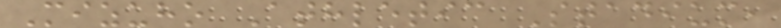Mizuho Athletic Stadium,
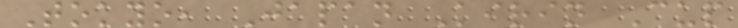Tokyo, Japan Kirin Cup
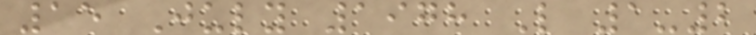15 July 1978 L 1-2
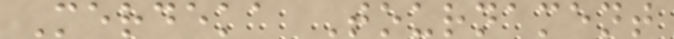Merdeka Tournament
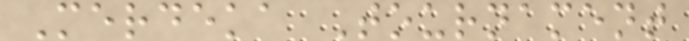Merdeka Tournament
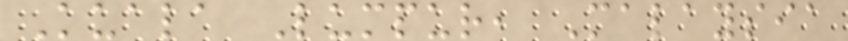Kuala Lumpur, Malaysia
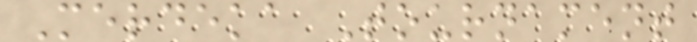Merdeka Tournament
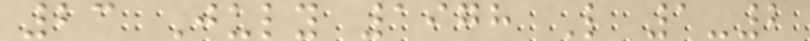23 July 1978 L 1-2
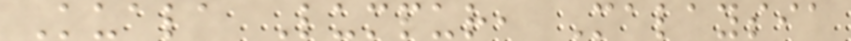Kuala Lumpur, Malaysia
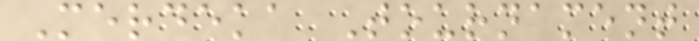Merdeka Tournament
